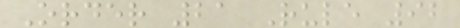Order 21 Rule 92
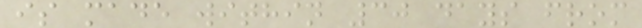is made within 30 days from
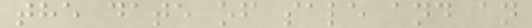the date of sale and an
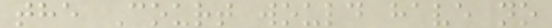the Court would have no
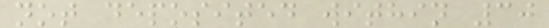not deposited within 30
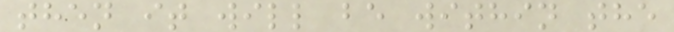then it will be within the
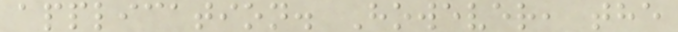application. However, the
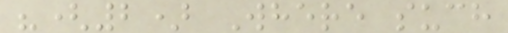"(2) Where such
